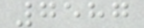7587
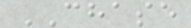CHASE
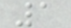1
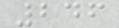246
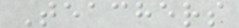Teachers
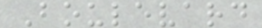Boulevard
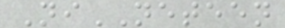NiNETEEN
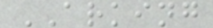ARKING
